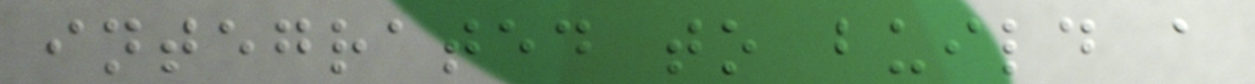integrated to build a
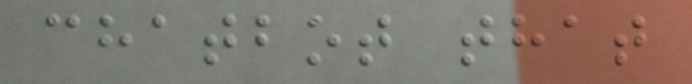chatbot that
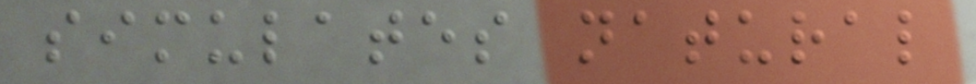simulates natural
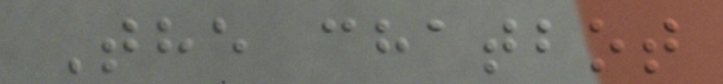The chatbot
